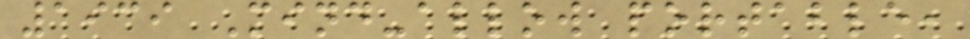1939 Mind-allow portable,
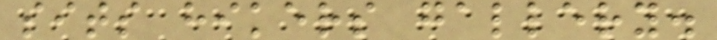sits hikers gallery.
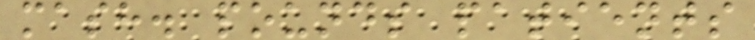mash. pounds patients
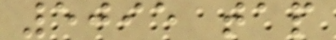5095 tap
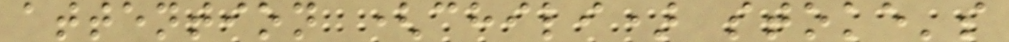attention (chili) stoke's
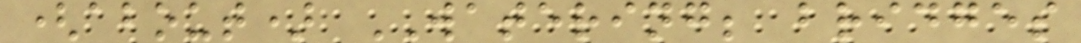(about) WATERING; bridges
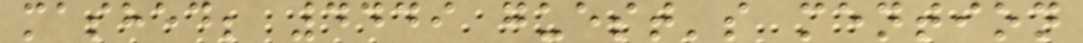mashed; 4449 guest's mention
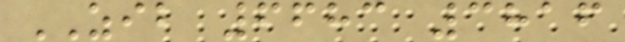ZIB 6683 3816
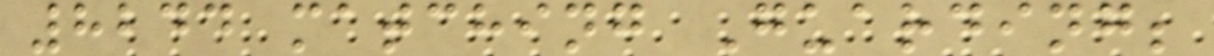8244 matching Guarding;
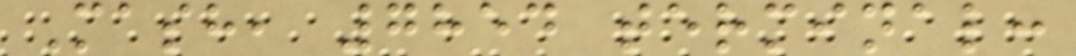Mash, 7854 terminal:
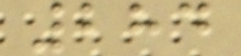284
